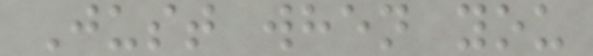Just when you
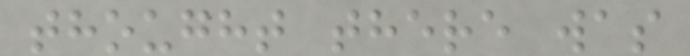thought there was
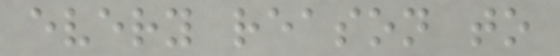every reason to
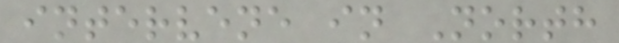intervene in North
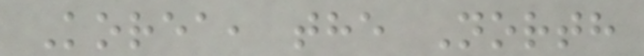Korea, the North
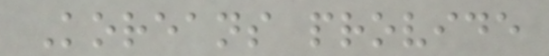Koreans provide
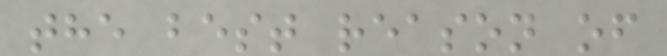the best reason of
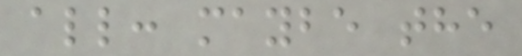all: maybe the
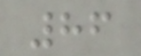86
